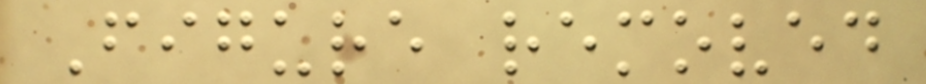Figure removed
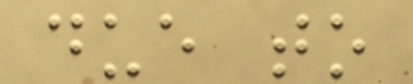due to
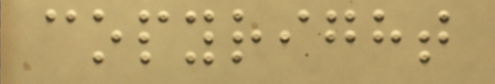copyright
